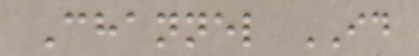Channel ID
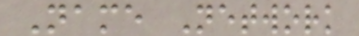Name Network
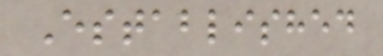Established
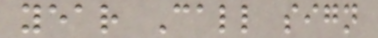year Call sign
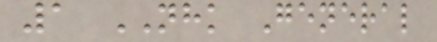1 NHK General
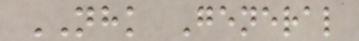NHK General
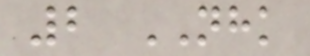2 NHK
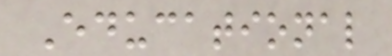Educational
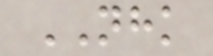NHK
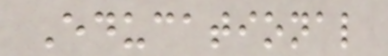Educational
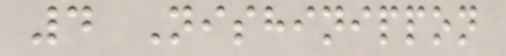4 Nishinippon
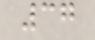37
